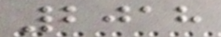2018
